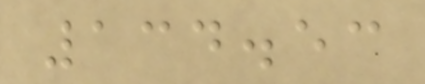134.53
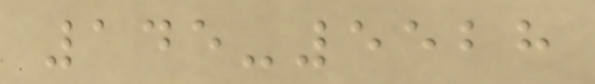145-5528
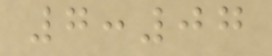7:07
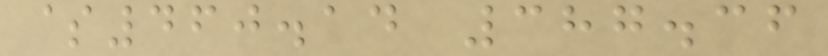$460.14 387.36
